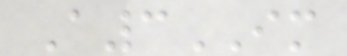A3IM
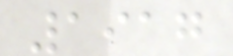1917
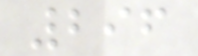296
